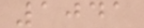1041
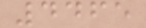4465
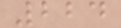224
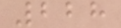228
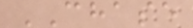CHASE
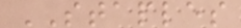STAPLES
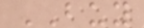BUY
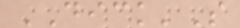DICK'S
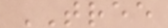TREE
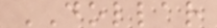DOLLAR
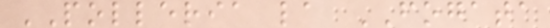POLLERIA la FOGATA
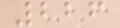226
